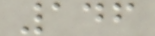146
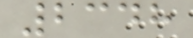2348
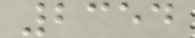2354
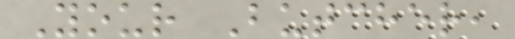Your Butcher,
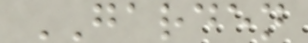GARDEN
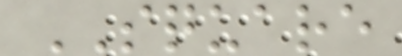SQUARE
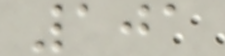101
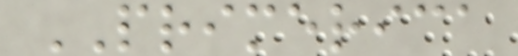PRIMERICA
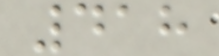418
